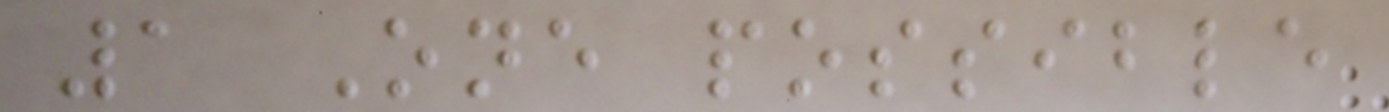1 One possible
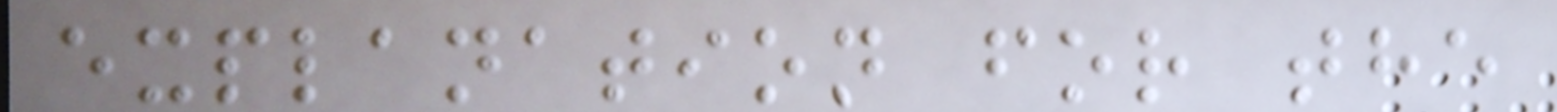explanation for the
